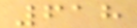618
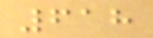618
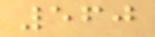560
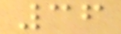36
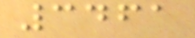3461
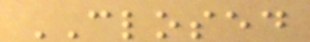CLOSED
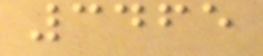3465
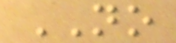NO
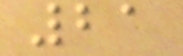21
